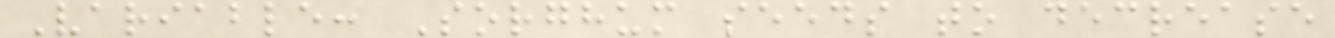Variable: Sorghum seeds to decrease
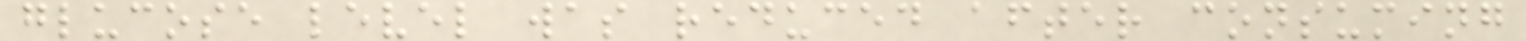glucose level was reduced after consuming
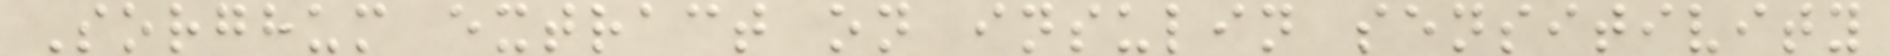Sorghum extract on insulin sensitivity
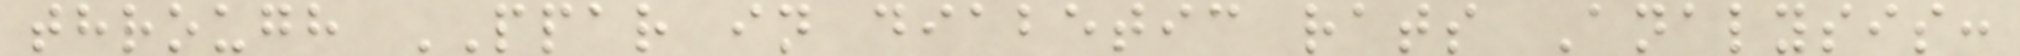through PPAR in diabetic rats Analysis:
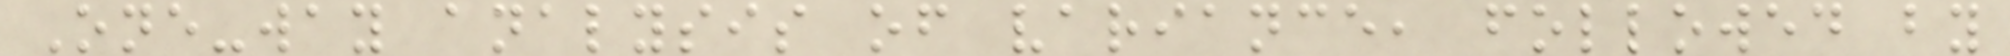One-way analysis of variance, followed by
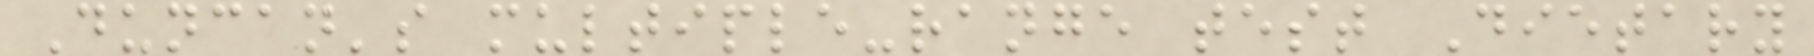Duncan's multiple-range test Dietary
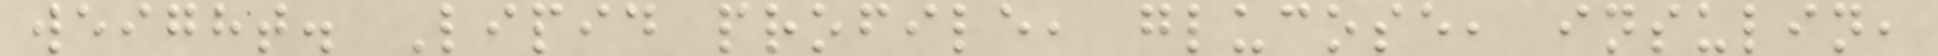weight. Lipid profile, glucose, insulin,
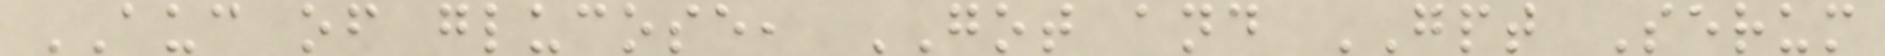AUC of glucose, GOT and GPT Serum
